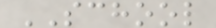SCHOOL
